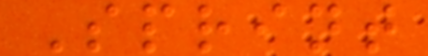Sprint
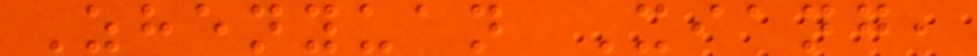Zhenyuan Xiang,
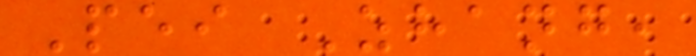Pei Zhang,
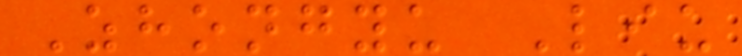Zhongyu Liu
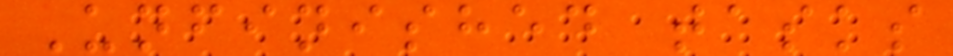Unfinished tasks
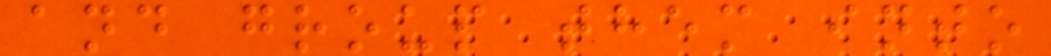and group them into
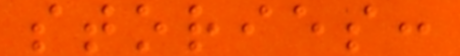stories:
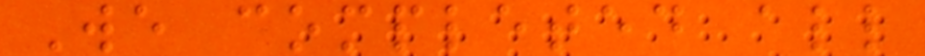We completed all
